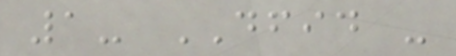1- DFID -
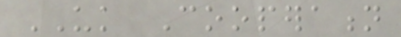UK Cooperation
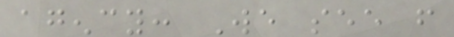agency: We see from
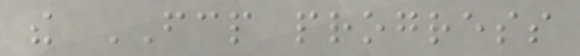the FCP progress
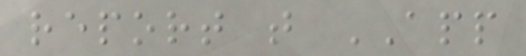report that APP
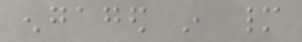engaged in many
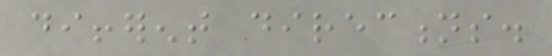different directions.
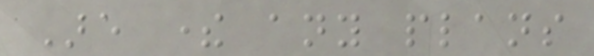Are there any plans
